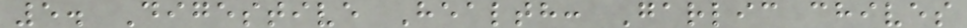5. Digestive Health: Garlic chives
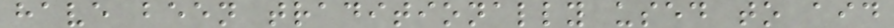have been traditionally used to aid
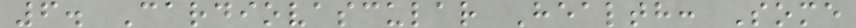6. Cardiovascular Health: Some
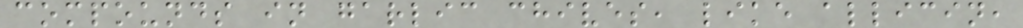compounds in garlic chives, like allicin,
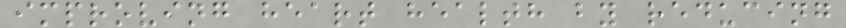improving heart health by reducing
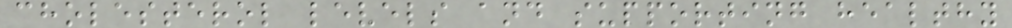cholesterol levels and supporting healthy
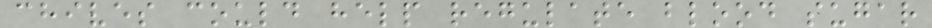chives could help regulate blood sugar
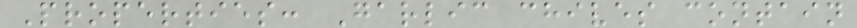Properties: Garlic chives contain
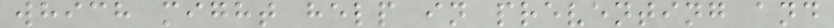which might help in preventing and
